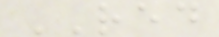RED
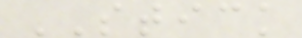STICK
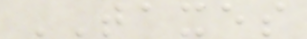TAXES
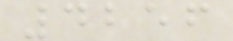4256
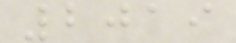2019
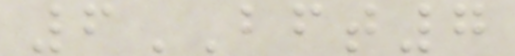6BFT7
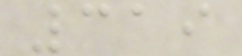319
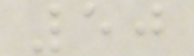50
